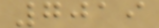7019
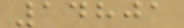14801
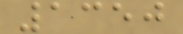1350
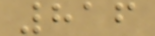816
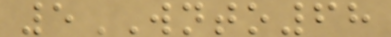5WNTO68
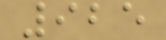925
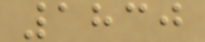1830
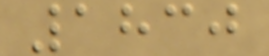1830
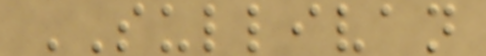SULLIVAN
